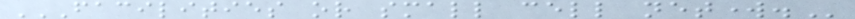FACILITIES OR SMALL CELL NETWORK.
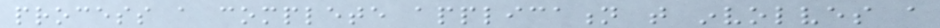process a complete application that involves a
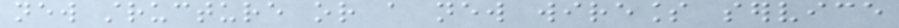new structure or a new wireless service
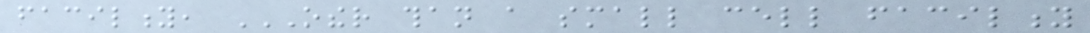facility, OTHER THAN A SMALL CELL FACILITY
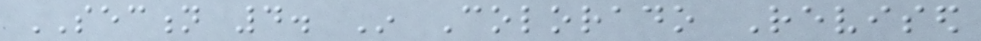SECTION 4. In Colorado Revised
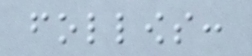follows:
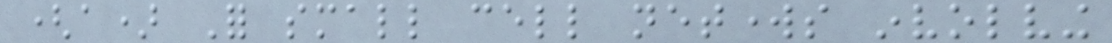(a) For small cell networks involving
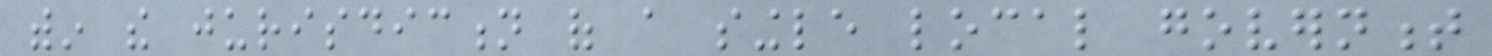within the jurisdiction of a single local government
